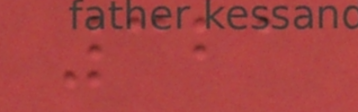321
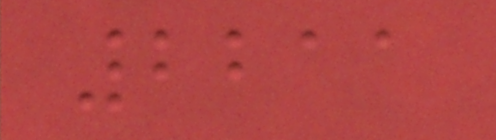2211
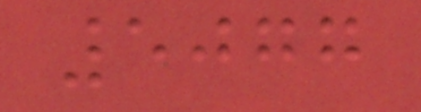5077
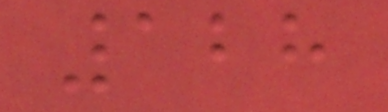128
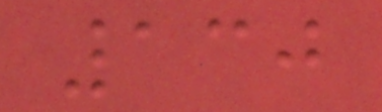130
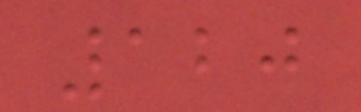120
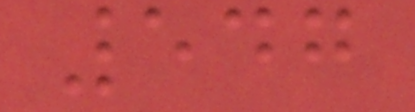547
